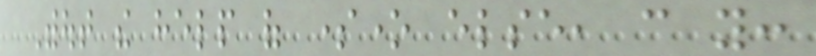Without the help of someone else, can you:
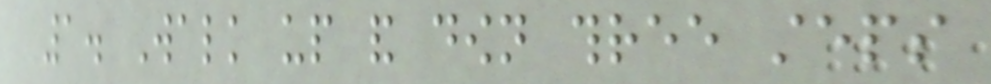1. Walk up and down three steps
